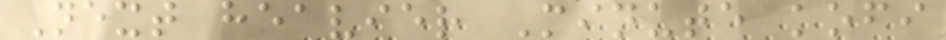Next heavier Minute kofi
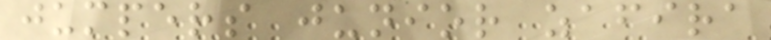jumpers junior zafira
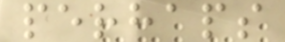perhaps
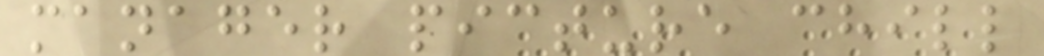manager picture chill
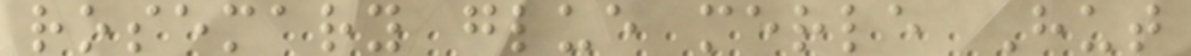rosemary glue merle Hut
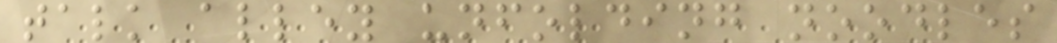talk alley unfolding noodles
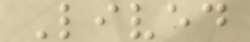Lived
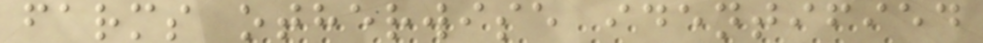farms otherwise identified
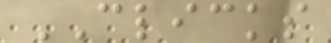CLICKS
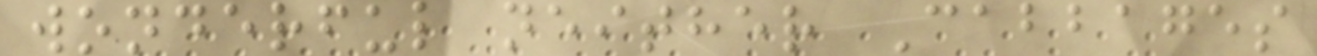wonderful neither Cabbages
